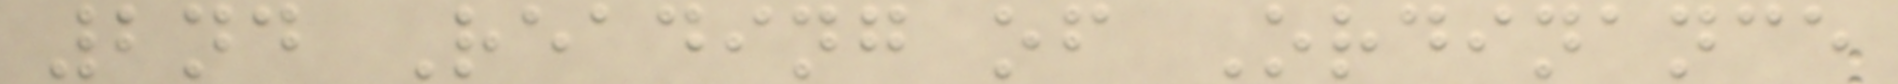2nd Reading of Ordinance
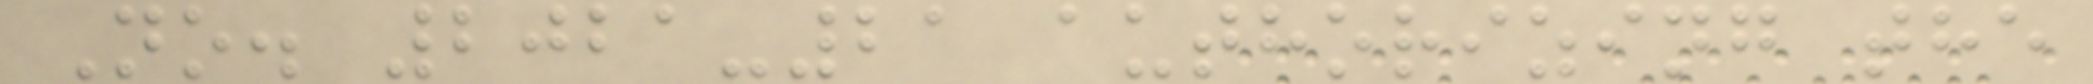No. 2021-21 authorizing the
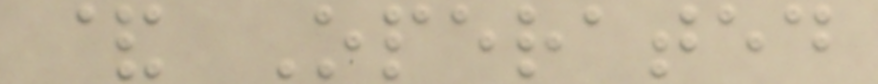& Operated
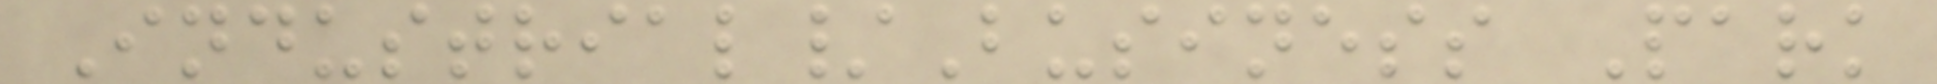Industrial/Business Park
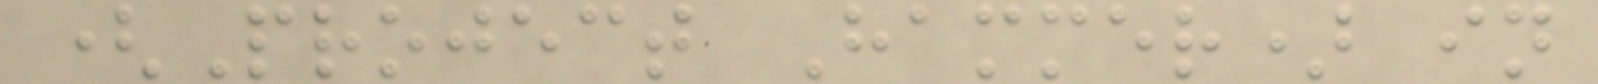(Project Hammer) in
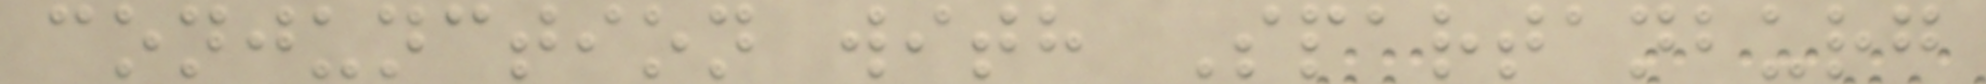conjunction with Spartanburg
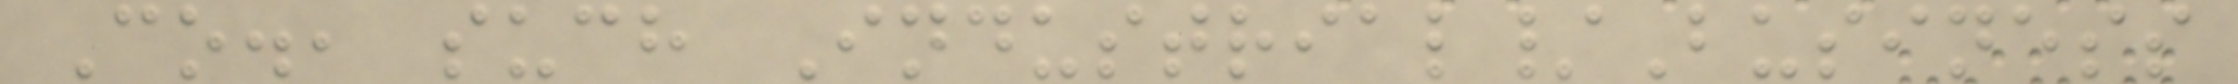Co., such Industrial/Business
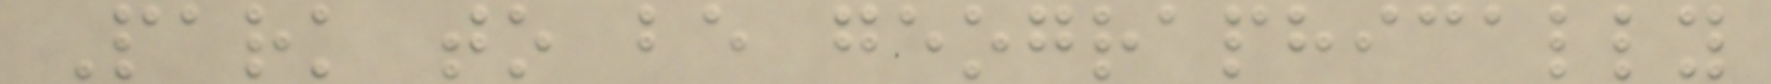Park to be geographically
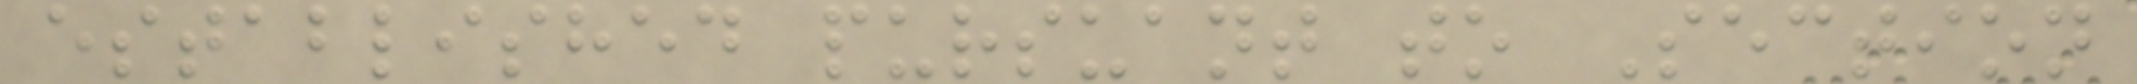established pursuant to Section
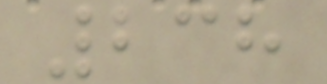238
